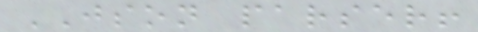JSON parser!
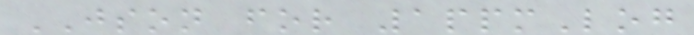JSON for 1ppmLog
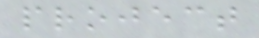project
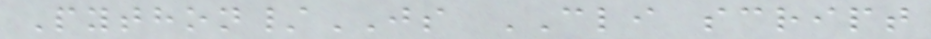Python/JS CLI script
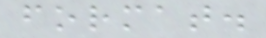format.
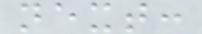next:
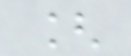[
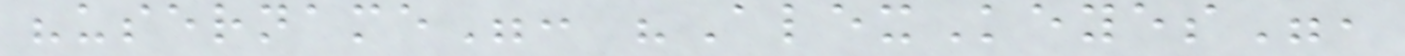"username": "AlexKeyes",
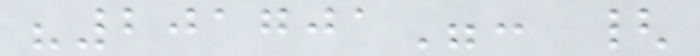"201701": {
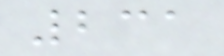231
